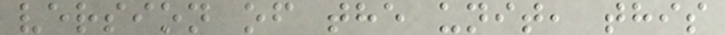version of the unit, this
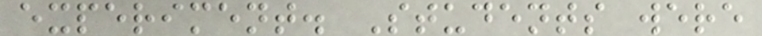experiment. Students were
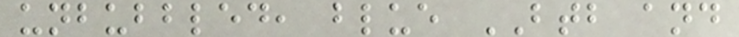unbubbled, blue BTB and
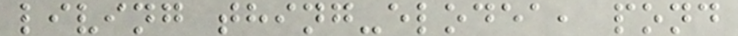living thing-elodea, pond
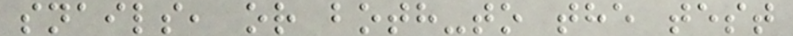snails, or both-to the test
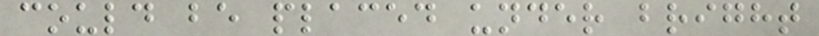could be placed under bright
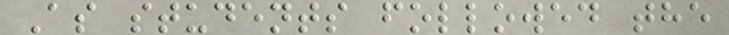As students followed the
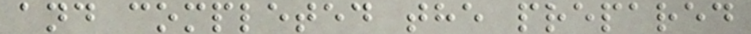and completed the prepared
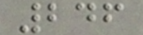246
